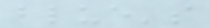blue's
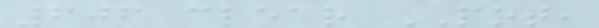606 clear POT,
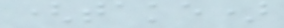(take)
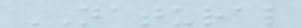NATURAL
